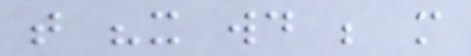that "it would be more
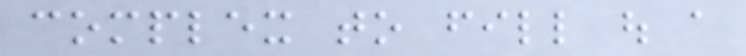complex to fill out a
